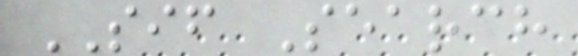SIF Search
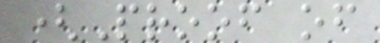(Proof of
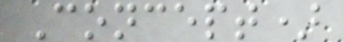Concept)
